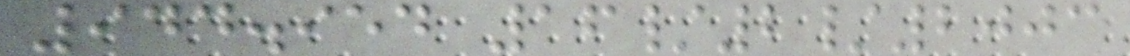944.954 16/2/2003
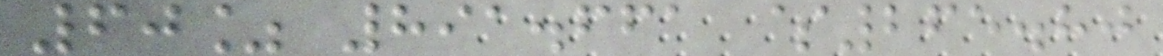60% 891.661 $265.80
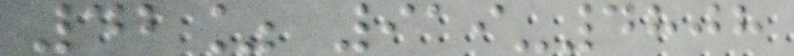42% 919-4808
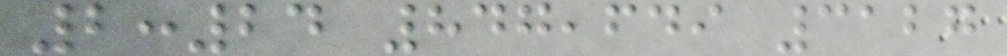2:24 847,649 3127
